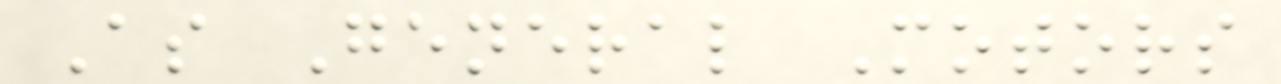As General Motors
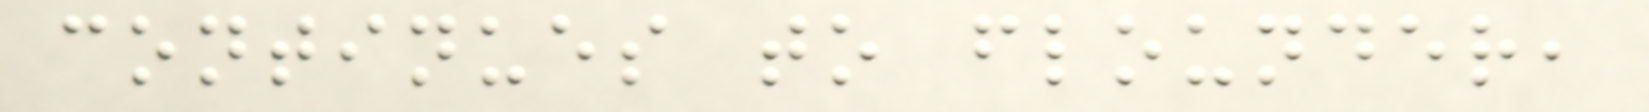continues to flounder,
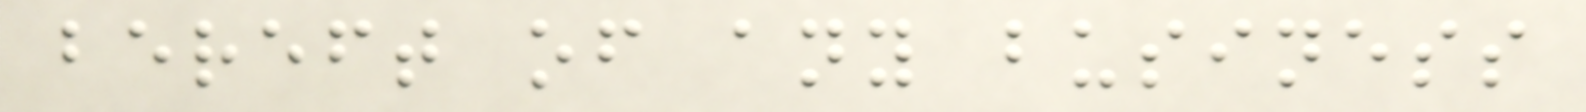bereft of any business
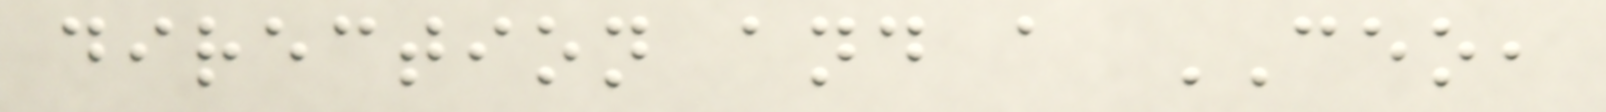direction and a CEO,
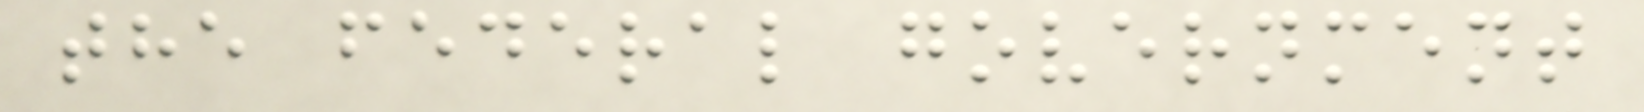the federal government
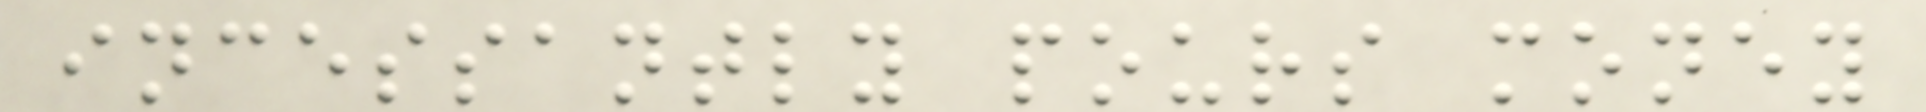incessantly pours money
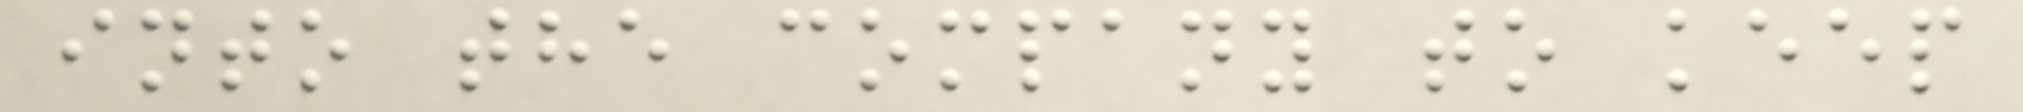into the company to keep
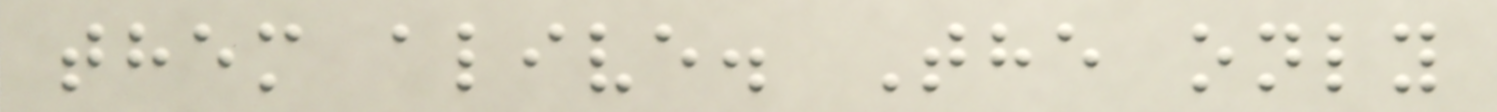them alive. The only
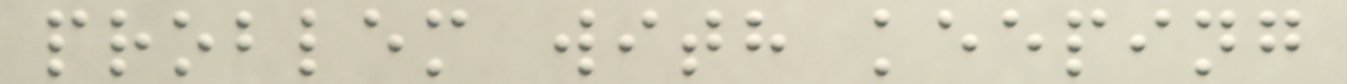problem with keeping
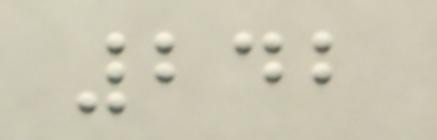242
